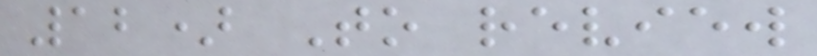12) To review
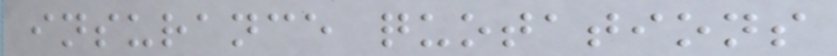insurance quotations
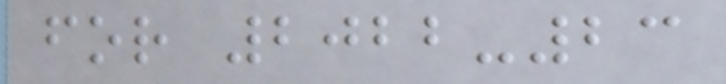for 2022-23
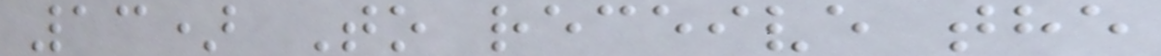13) To receive the
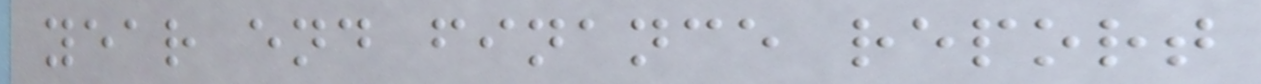year end finance report
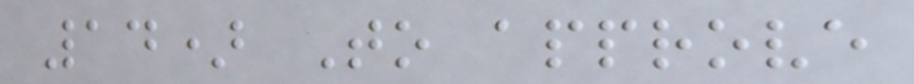14) To approve
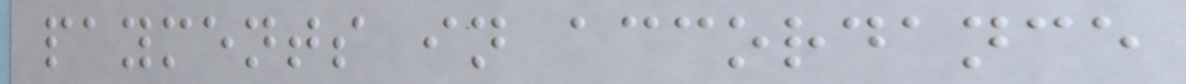payments in accordance
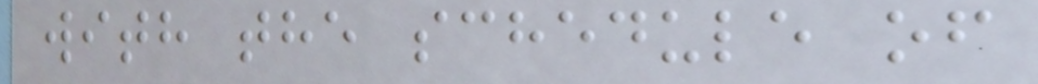with the schedule of
